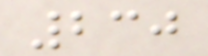230
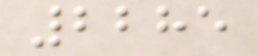2285
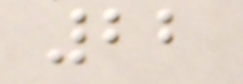22
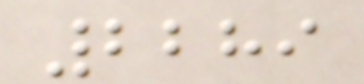2289
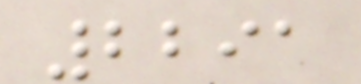2291
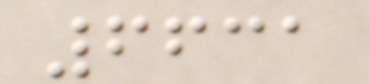6631
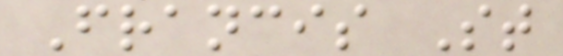Francis St
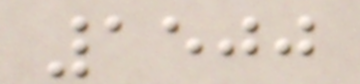1500
